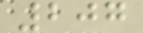207
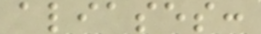aliases:
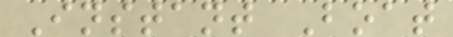Instant Boat
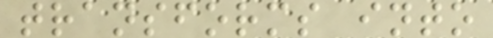transforms into
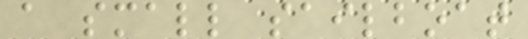a small sailboat
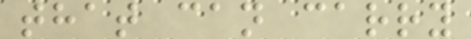that can carry
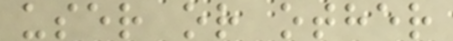user or other
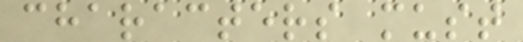characters must
